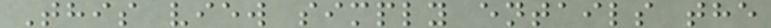This view simply entails the
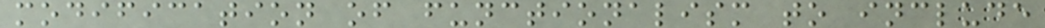modification of functionalism to include
